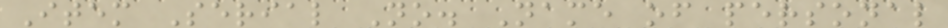Item Serial No. Name of personal
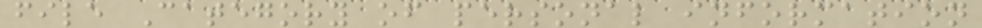file Category of personal information
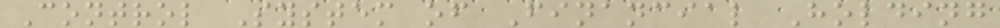Control System of Financial Holding
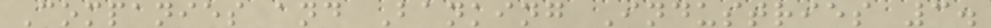Companies and Banking Industries 3.
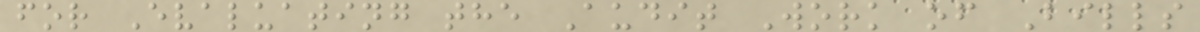for Evaluating the Audit Work of Bills
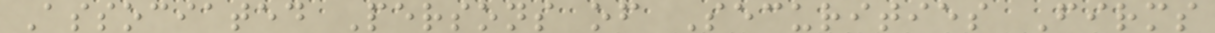Associated Persons of Securities Firms
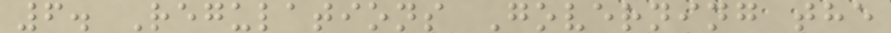6. Regulations Governing the
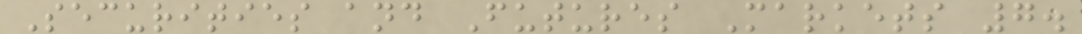Securities and Futures Markets 7.
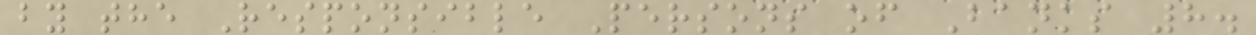by the Responsible Persons of Banks 8.
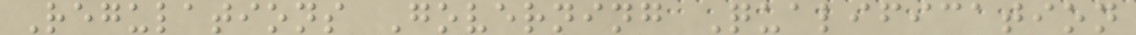Regulations Governing Qualification
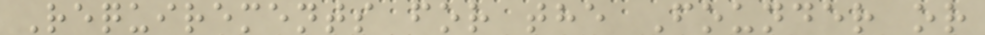Requirements for the Founder or
